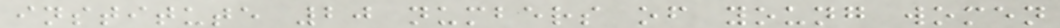institute 20 numbers of young women
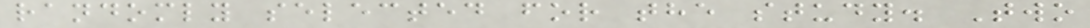randomly selected for the study. Two
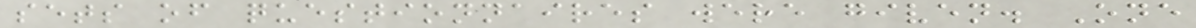sets of questionnaires were given. One
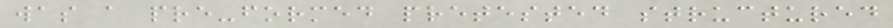was a pre-formed pretested structured
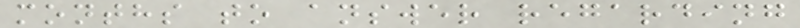months to answer regarding
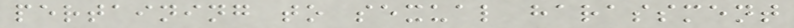pertaining to sexual harassment
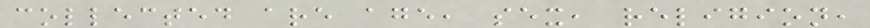collected are age, sex, religion,
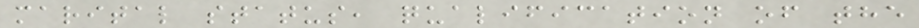marital status, qualification of the
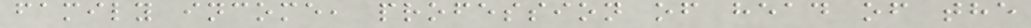family income, profession of head of the
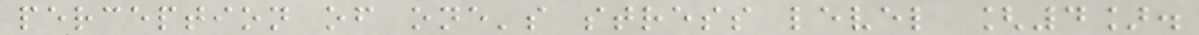perception of one's stress level [4].
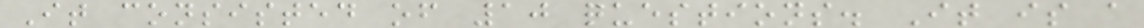It consisted of 10 questions. It is a
